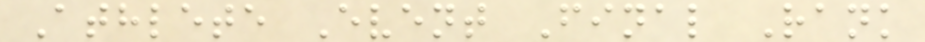Athlete Event Final Rank
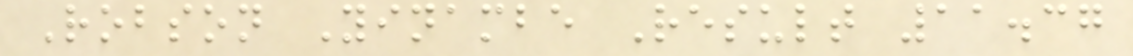Robson Yinambe Result 11.37
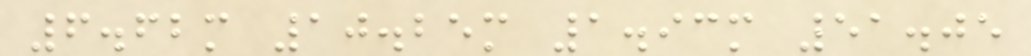6.62m 10.25m 1.93m 51.05
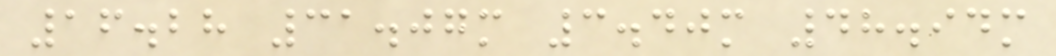16.28 31.07m 3.40m 48.94m
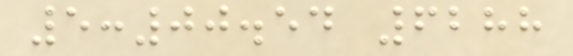5:00.54 6288
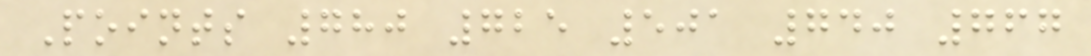Points 780 725 501 740 767
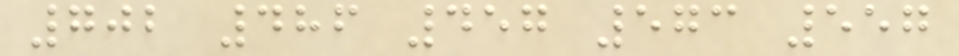702 486 457 573 557
